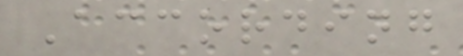According
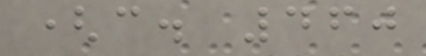(c. 460
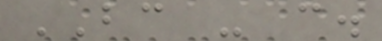BC - c.
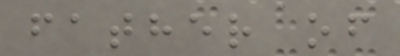father of
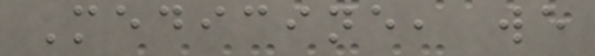Medicine, we
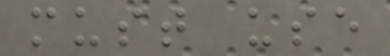must use
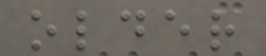older
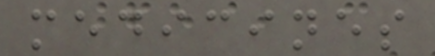medicines
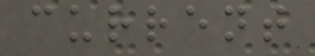current
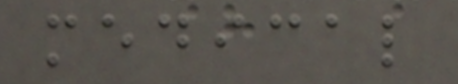medical
